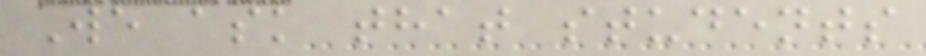We ask that students
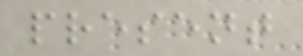present
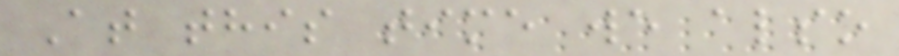At this time we also
